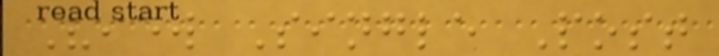View Single Post
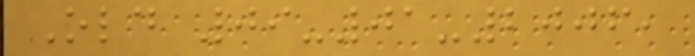Old 09-01-2006,
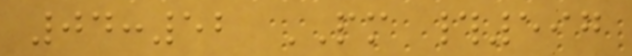04:52 PM #597
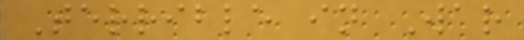Terrible in War
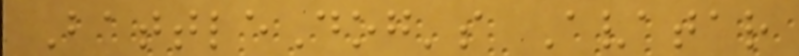BattleDog's Avatar
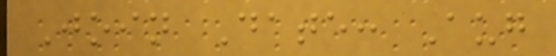Join Date: Aug
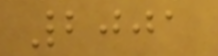2001
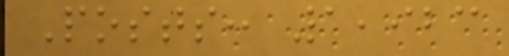Posts: 1,923
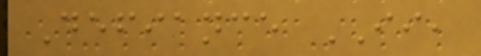Defiance II,
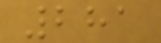281
